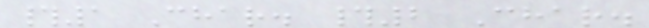#1 Char. #2 Char.
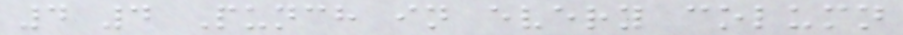4 4 Punch in every column
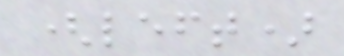(left)
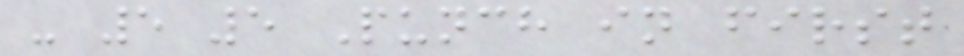- 5 5 Punch in first
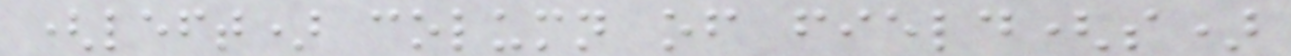(left) column of field(s)
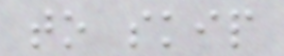to skip
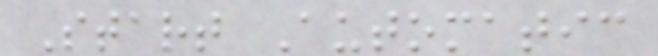Start Automatic
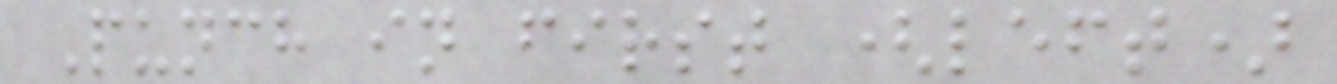Punch in first (left)
